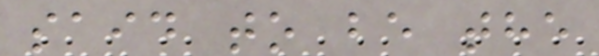said to be the
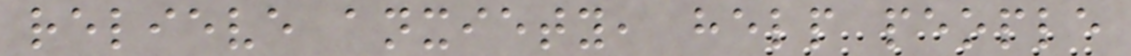relieve anxiety, help people
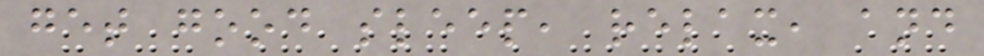get good sleep, relax, and
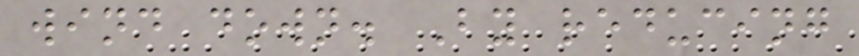wind down. By reducing
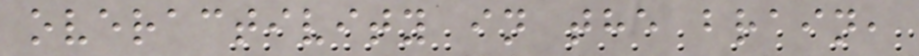overactivity in the brain,
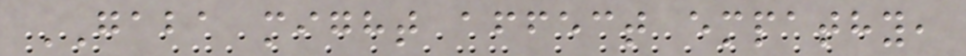GABA might affect empathy,
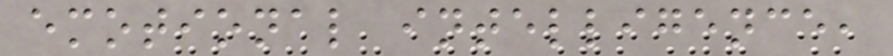emotional intelligence,
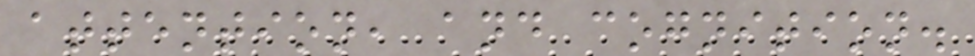attention, and cognition.
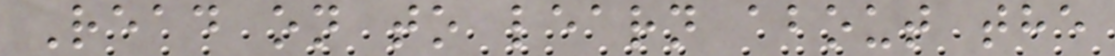Read on to learn about the
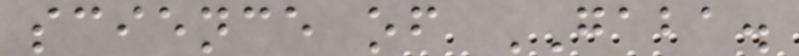science of GABA.
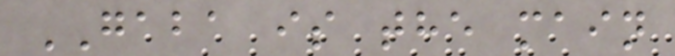GABA is the main
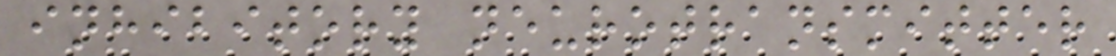inhibitory neurotransmitter
